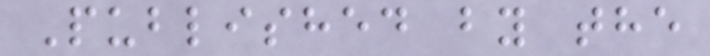Published by the
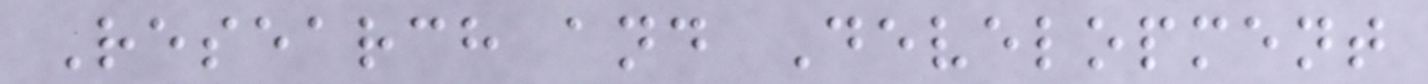Research and Development
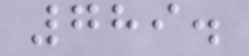789.
